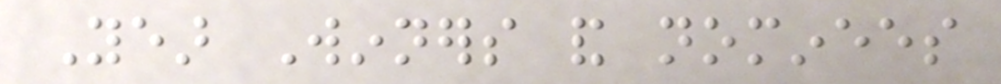Year Winners and nominees
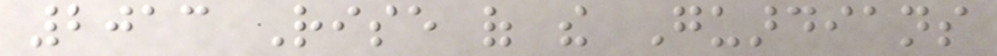2013 Rise of the Guardians
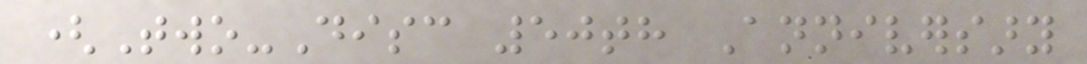(Two-Disc 50th Anniversary
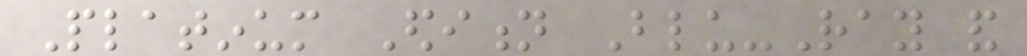Platinum Edition Blu-Ray and
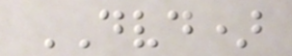DVD)
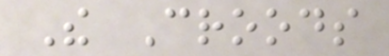The Croods
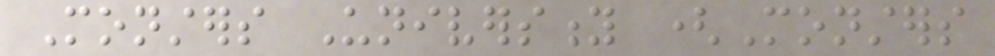Monsters University (Monsters
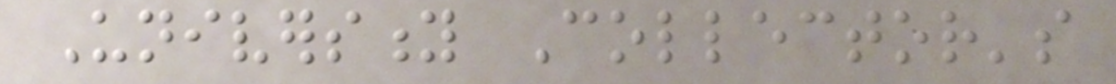University Collector's
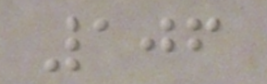106
